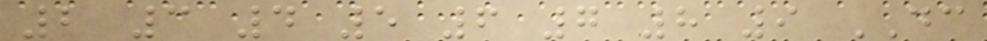2 3 4 5 6 7 8 9 DC
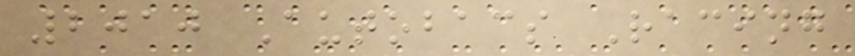2010 Autobacs Racing
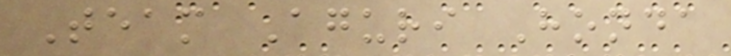Team Aguri Honda
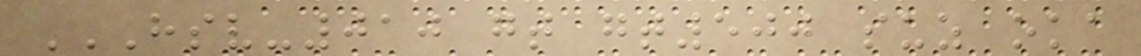HSV-010 GT GT500 SUZ OKA
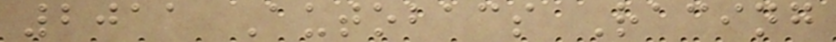2011 Autobacs Racing
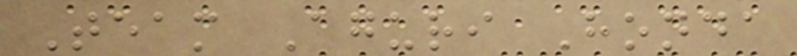Team Aguri Honda
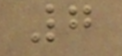7
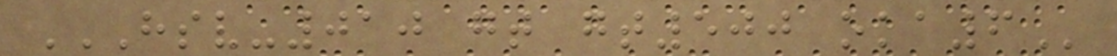HSV-010 GT GT500 OKA6
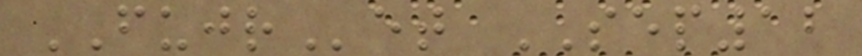FUJRet SEP12
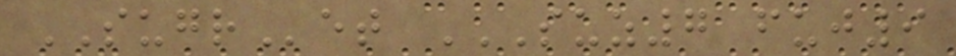SUGRet SUZ7 FUJ9
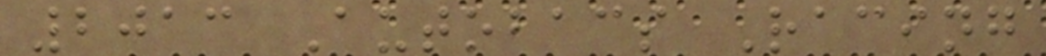2013 Autobacs Racing
